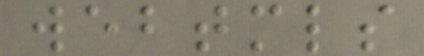webtmls
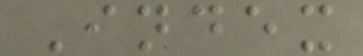Index
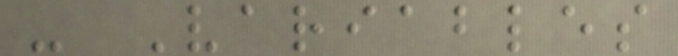- Variables
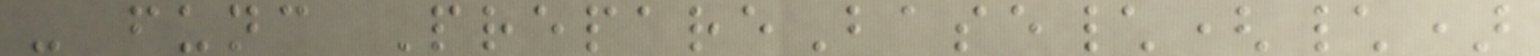- func PrepareBase\(\)
